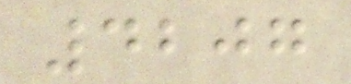4207
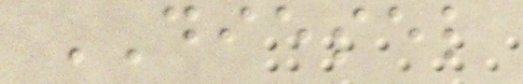DIESEL
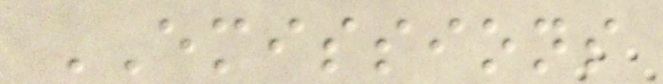EMISSIONS
